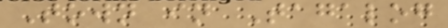Town in Tagalog
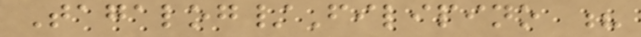Tagalog/Filipino ?
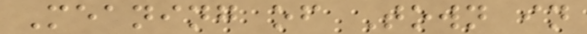Meaning of Town in
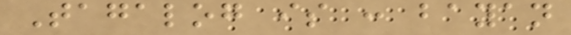Tagalog is : bayan
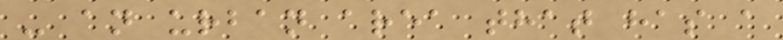- an urban area that has a
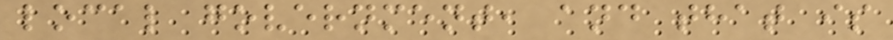local government, and that is
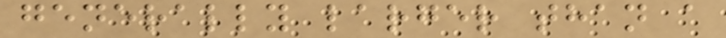generally larger than a
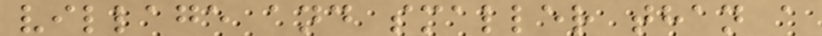village and smaller than a
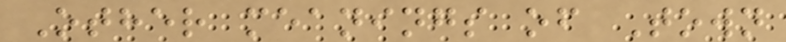Other meanings of Town
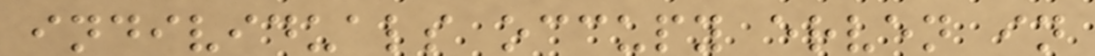individuals occupy erven in
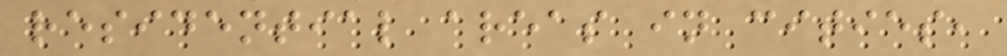residential areas in cities,
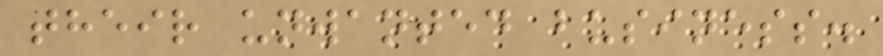their unwanted business.
